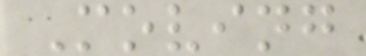Moving
